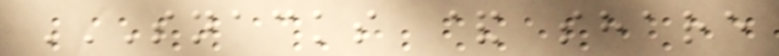SNACKS & SHARE
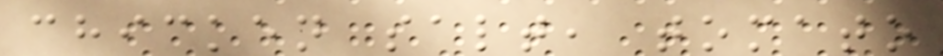chicken salt, tomato
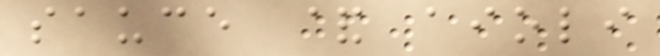sauce & aioli
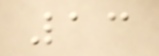13
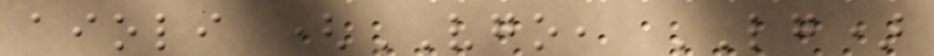aioli (VGO, LG)
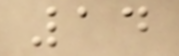14
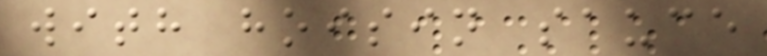with hoisin sauce
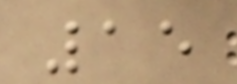15
